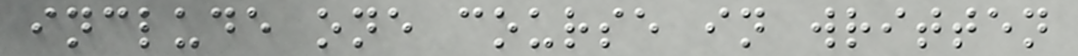include one course in written
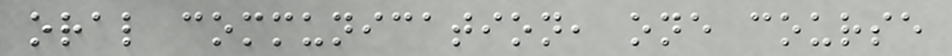oral communication, one course
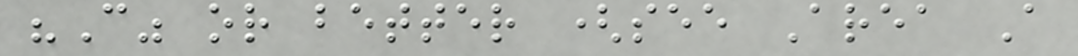"C" or better (see Area A
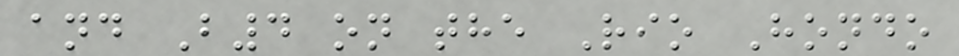and B4 on the Rio Hondo
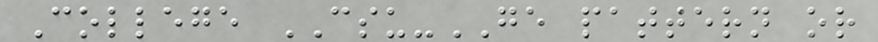College CSU-GE pattern or
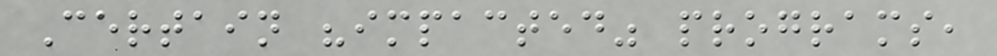Certain "impacted" programs,
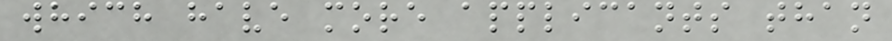which have more applicants than
